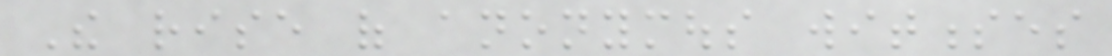The rise of anonymous witnesses
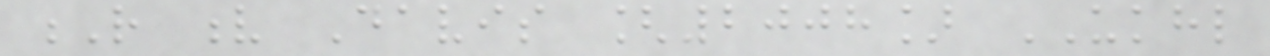R v Davis [2008] UKHL
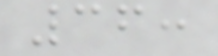36:
